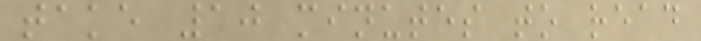take 10 minutes to read
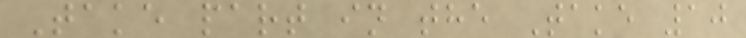Take part in the Take 10
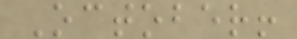October!
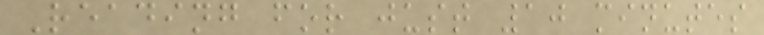Reading for just 10 minutes
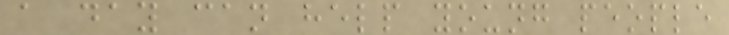a day can help young people
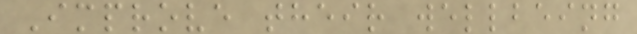Improve their wellbeing
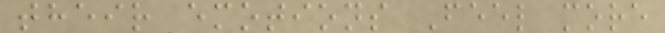their emotions Feel more
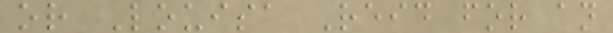or Louisa Reid for an
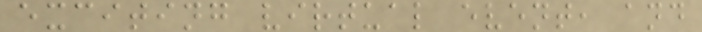exciting virtual event, and
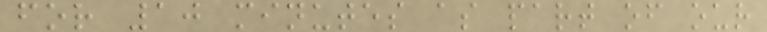for 10 minutes as part of our
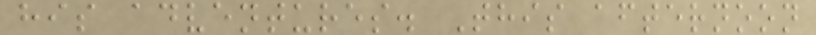his adventures. This afternoon
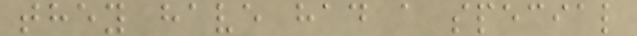they have had a special
